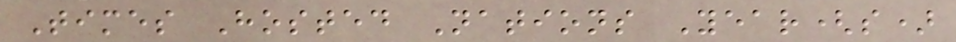Times Hosted Nations Year(s)
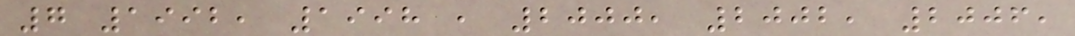7 1992, 1998 , 2000, 2002, 2006,
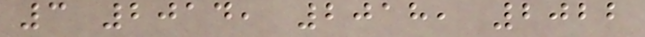3 2014, 2018, 2022
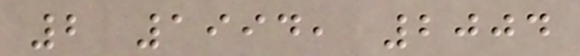2 1994, 2004
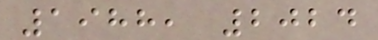1988, 2024
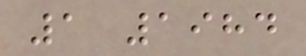1 1984
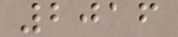2016
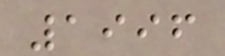1996
